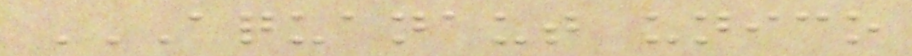AQUANAUT UNICO
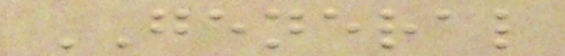GENERAL
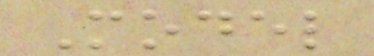Model
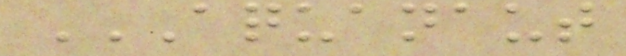AQUANAUT
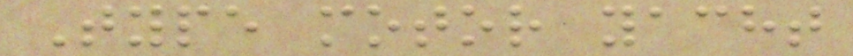Type motor yacht
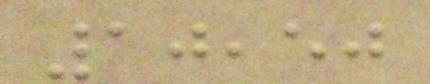10,50
